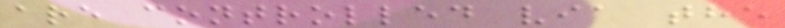are controlled via the
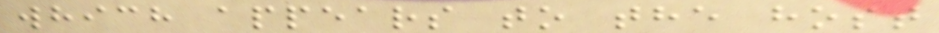which appears to the host
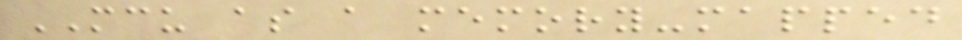MCU as a memory-mapped
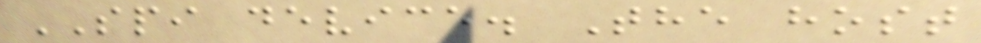SPI device. The host
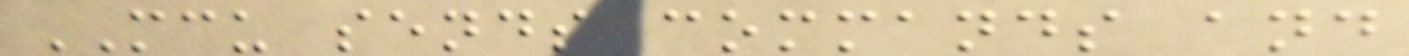MCU sends commands and
